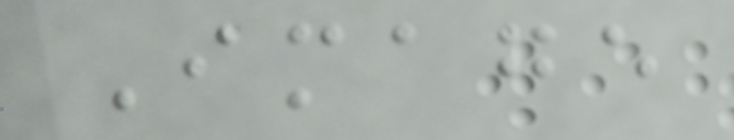Image
